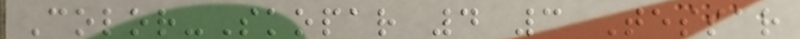Color-Skopar 4 3 Tessar
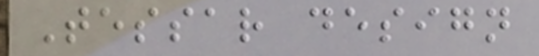Tessar design
